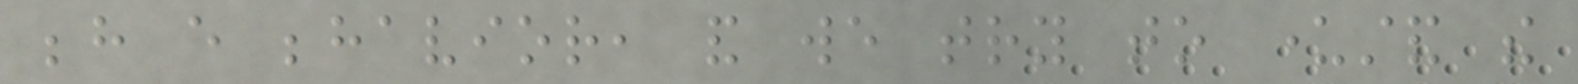behind every behavior, and we try to understand the
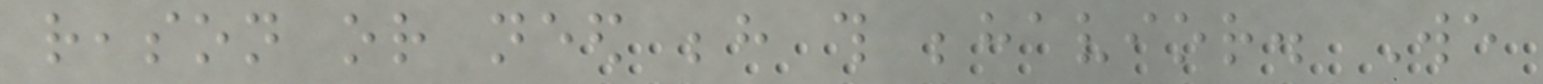reason or need behind this behavior. We
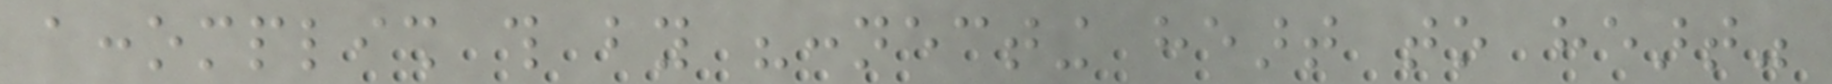accomplish this by "connecting heart to heart"
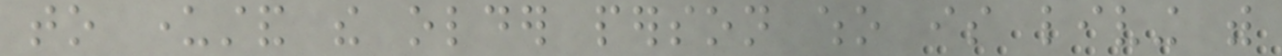to understand the older person who is living with
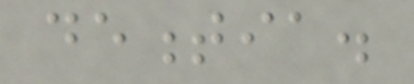dementia.
